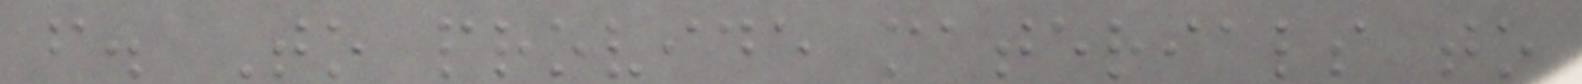f. To provide materials to
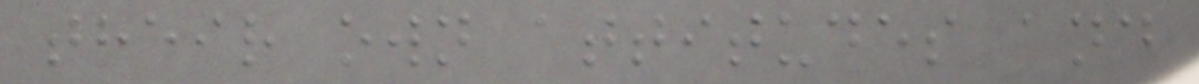their own attitudes and
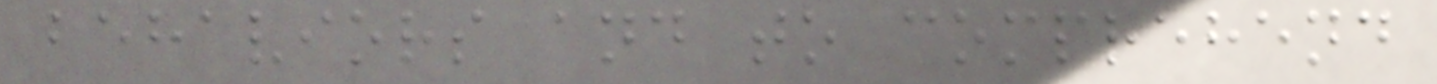behaviors and to comprehend
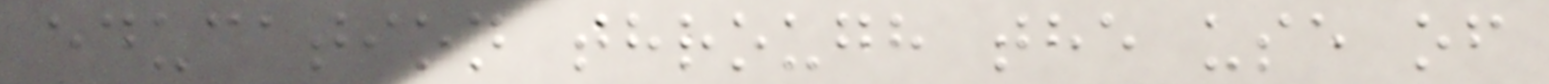education through the use of
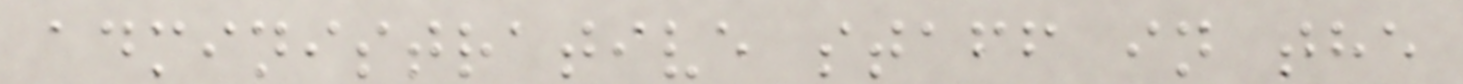administrative staff in the
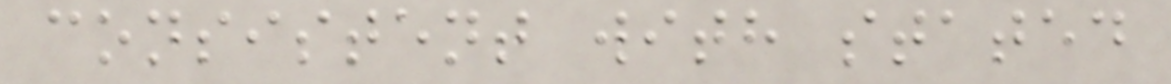consistent with stated
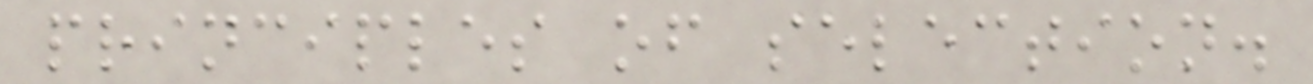principles of selection.
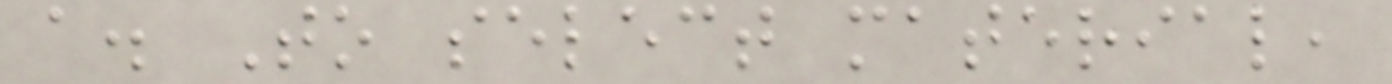a. To select material,
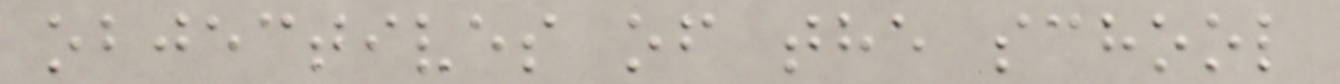objectives of the school
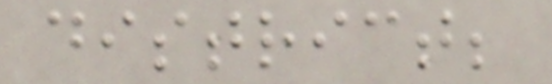district;
